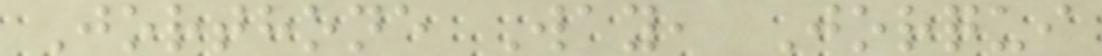Jorthone Way, Jorqui
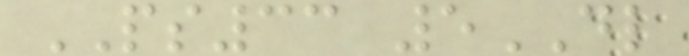PS33 5DL
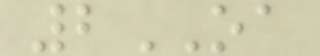2OA
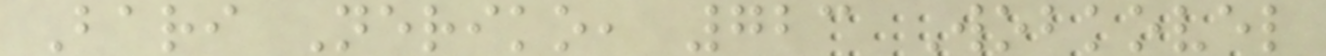Bari Neriko, 723 Wobkovel
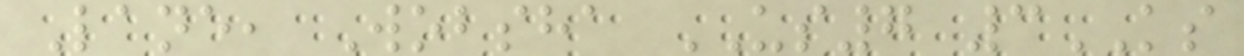Lane, Wobsha US7 3KS
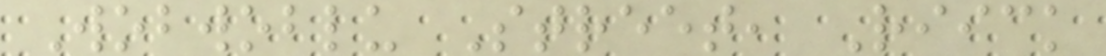Wobwoblu Street, Riick
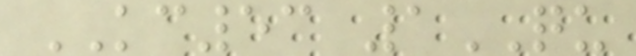KC53 1QU
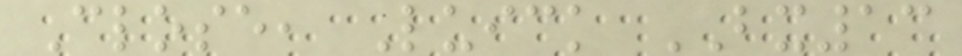Close, Luick BX13
